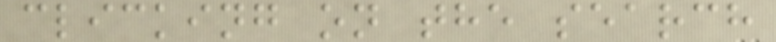clicking on the search
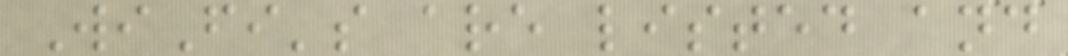WiFi's are listed and
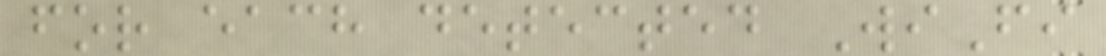for each detected WiFi
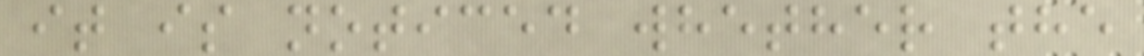it is noticed whether the
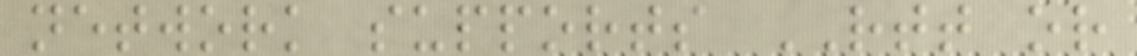network supports RTT or
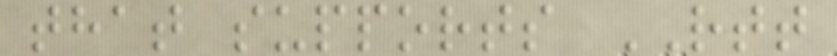that supports RTT
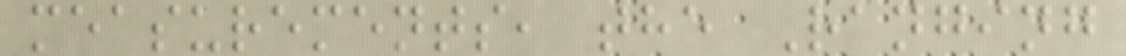measurements, the Ranging
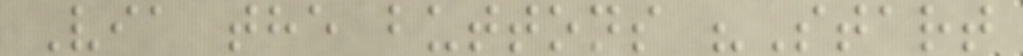Via the buttons "Start
